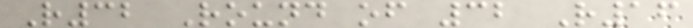R32 Round of 32 R16
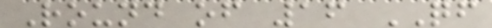Round of 16 QF
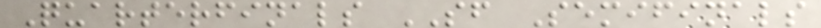Quarterfinals SF Semifinals
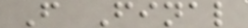F Final
